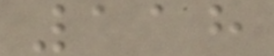118
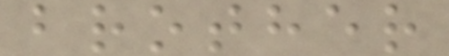brother
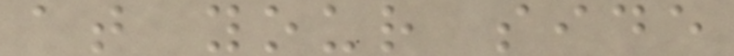at your side
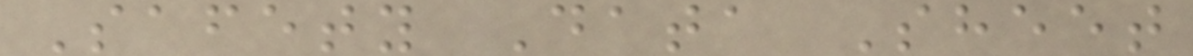Safety Data Sheet
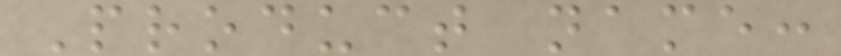Product name:
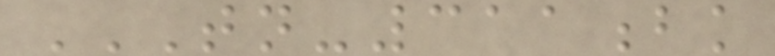TN-311BK
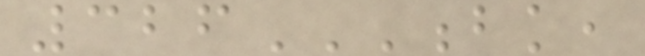326BK,
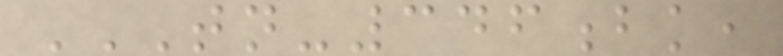TN-346BK,
